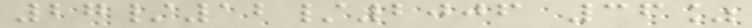27/12/2006 36%
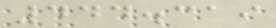444.319
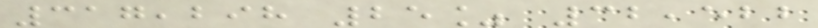317,298 25% 32,522
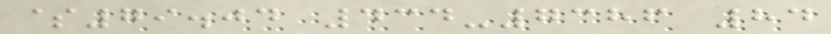$79.04 434-7386 84
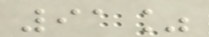91%
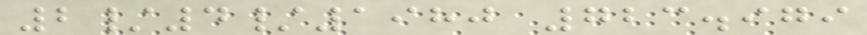2/4/1980 723.979
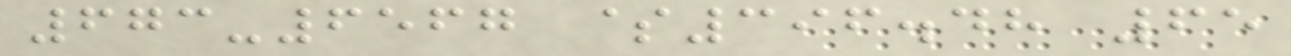673-6567 $396.48 65
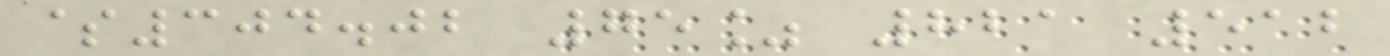$304.02 75% 821 512
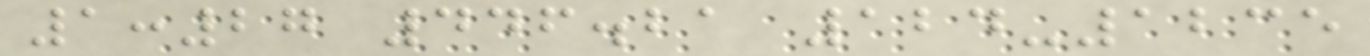1:27 446.21 124-1235
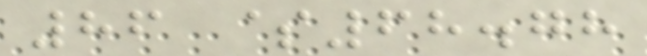86 $68.78
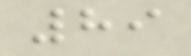89
